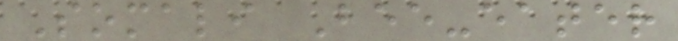Somali Bee-eater
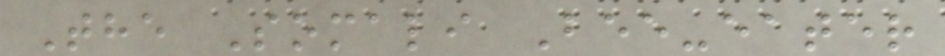The Somali Bee-eater
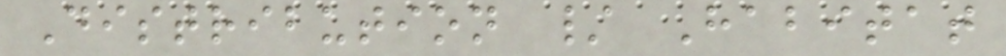Distribution / Habitat
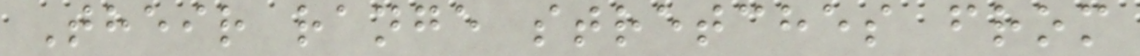Their range stretches from
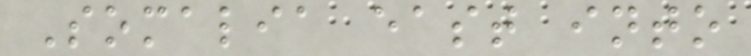Somalia east into
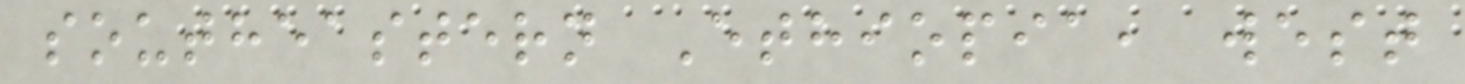southeastern Ethiopia, west
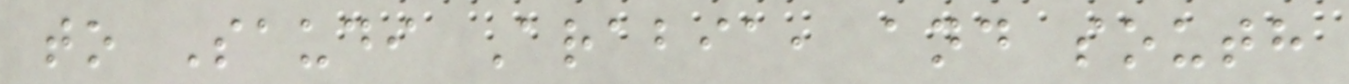to Saudi Arabia, and south
